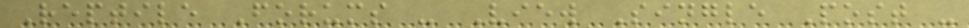Reptile Forums - View Single Post -
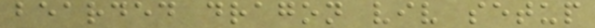bearded dragon viv setup
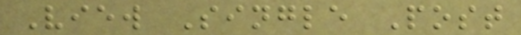View Single Post
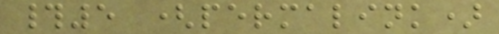#5 (permalink)
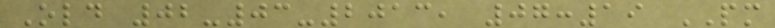Old 02-03-2013, 07:19 PM
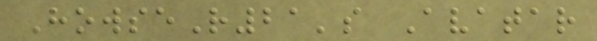HowseR21's Avatar
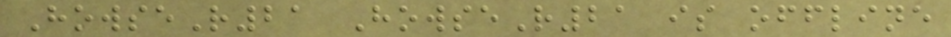HowseR21 HowseR21 is offline
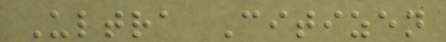Ultra Citizen
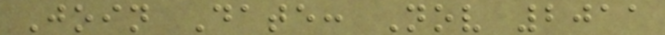Join Date: Nov 2011
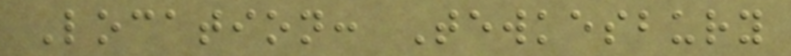Location: Tewkesbury
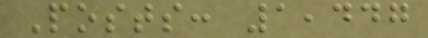Posts: 1,447
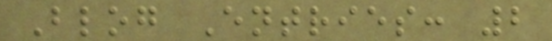Blog Entries: 2
